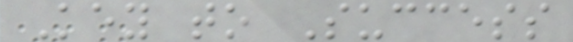Key to Success
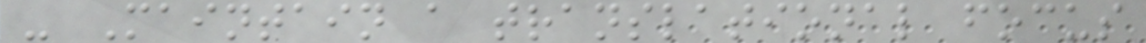- Maintain a translational focus
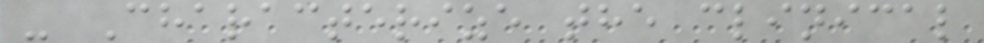- Characterize the clinical
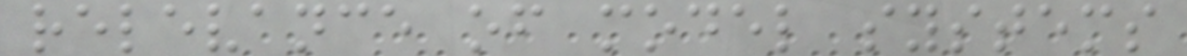relevance of model systems
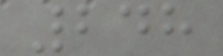248
